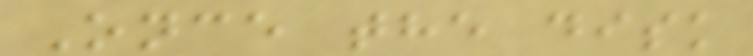Once the disk
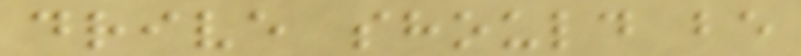drive should be
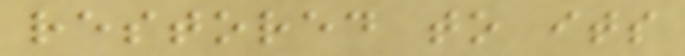restored to its
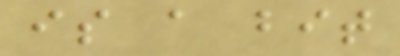is a bit
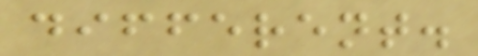different.
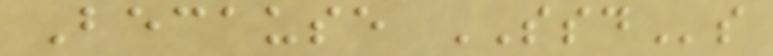Because SSDs
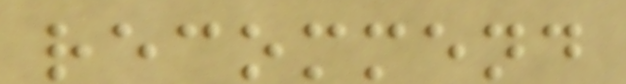recommend
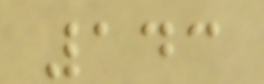143
